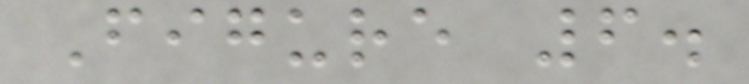Figure 6.
